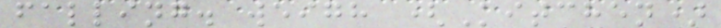falling. weigh (Kitchen)
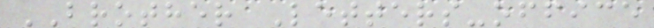BROTHER Letters-office
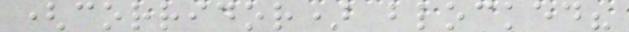(corridor) blocked?
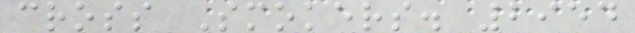cross Smokers. 2954
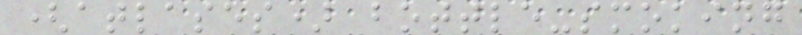(atlases) bottle-smoking
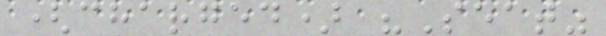(charged) "Seat"
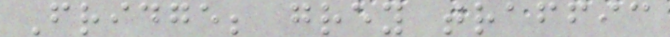Fridge; grey traffic
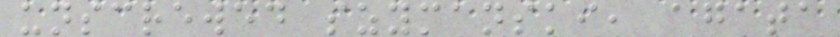unscrewed szymanski, agata
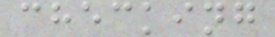checking
